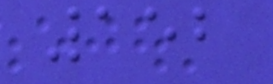152
